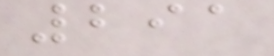291
